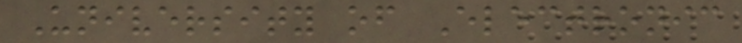University of Electronic
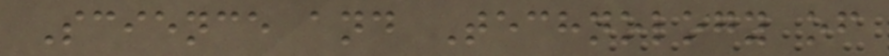Science and Technology of
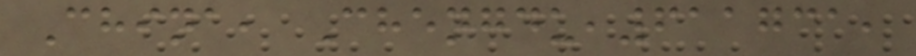China, Chengdu,611731,
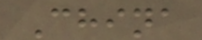China
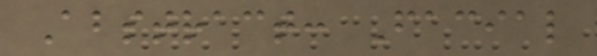Abstract: Facial
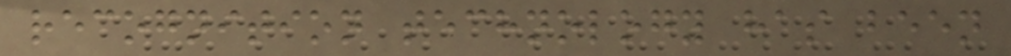recognition technology has been
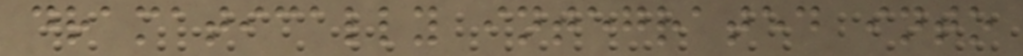dramatically integrated into
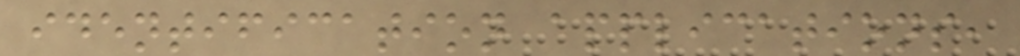identification applications,
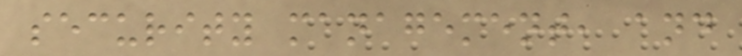security management, and
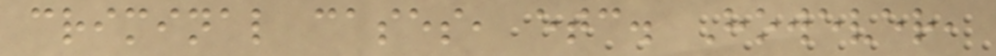criminal cases, etc. However,
